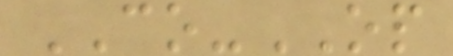CO-OP
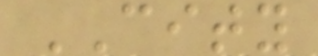CITY
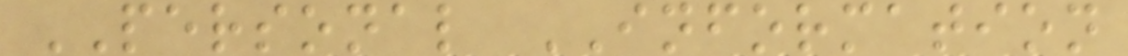PERSONAL INFORMATION
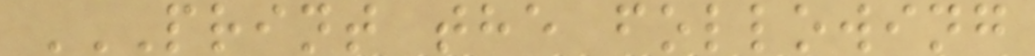PRINT THE FOLLOWING
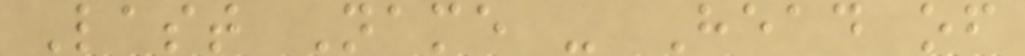Last Name - Head of
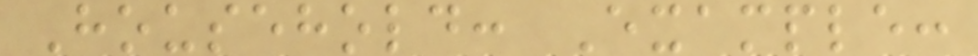Household: Example:
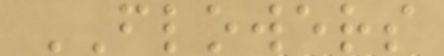FLOWERS
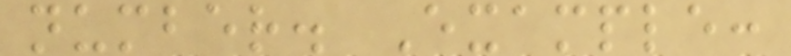number. Example:
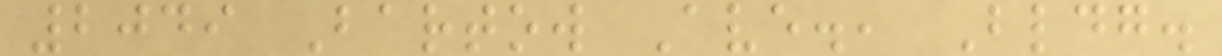2049 Bartow Ave., Bldg.
